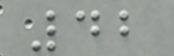42
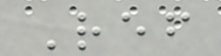Ref
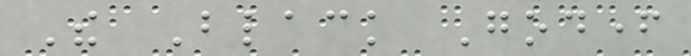The Black Godfather
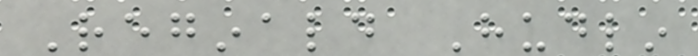Reginald Hudlin
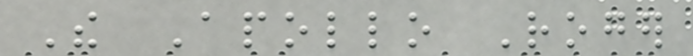The Apollo Roger
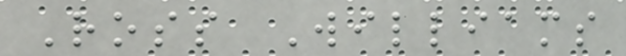Ross Williams
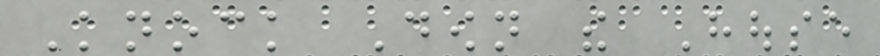Knock Down the House
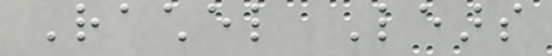Rachel Lears
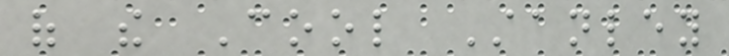of the Cool Stanley
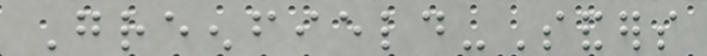Greenfield-Sanders
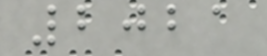2021
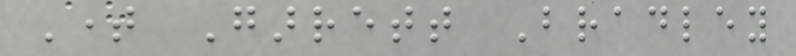Time Garrett Bradley
